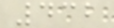432
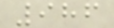986
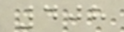408
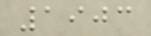1903
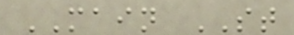MAIN ST
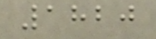1820
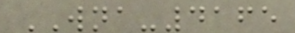WNA-4165
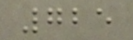725
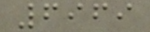6969
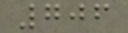706
